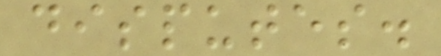disputes.
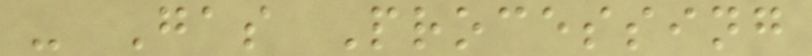- Gas Processing
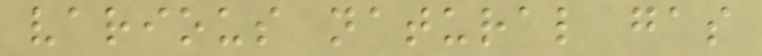various natural gas
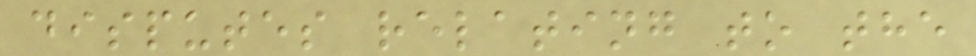disputes relating to the
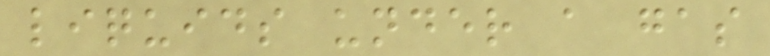liquids under a gas
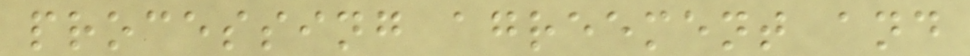processing agreement and
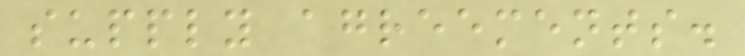supply agreements.
